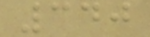340
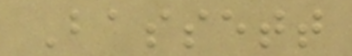Bassett
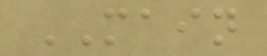MAIN
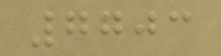7703
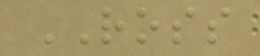ROSS
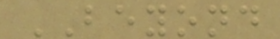BEYOND
